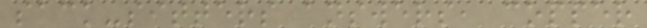sack-sitters answers, copper
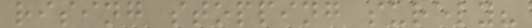rising stopping surely?
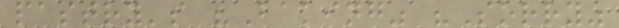pastry's "Baking" "Sorry"
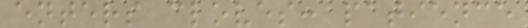enters cloves: patience
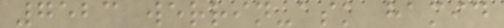7523 werrin-ask hamid
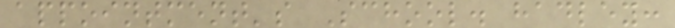appointment's School. hadley:
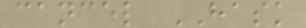cancel HASK
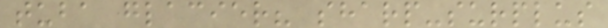tuba glacier? sharp-surplus
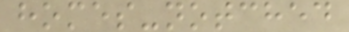homes-notched
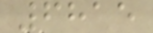6815
